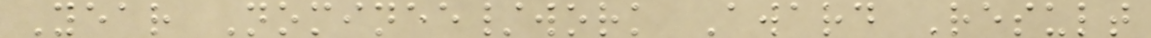Year Nominee/work Award Result
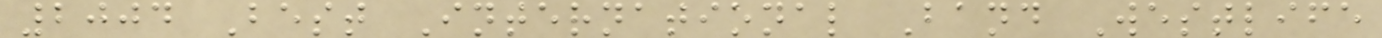2004 Best International Band Westlife
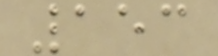153
